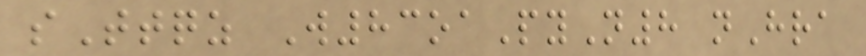sTtqz W83oaPyN8 nHra
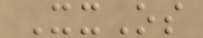XxOs
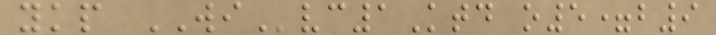ykp WIvc1Ktd o5=b9
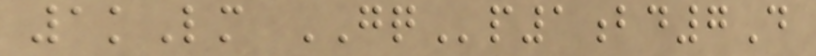1kLm GQp1bd7D
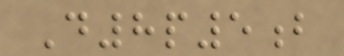D8p5b
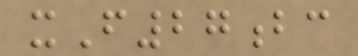xF27bc
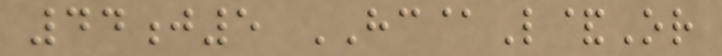44j5 HC@L&Or
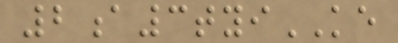2a3tyiKE
